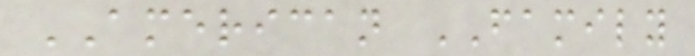AMERICAN FAMILY
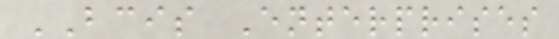BCIS Enterprises
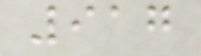917
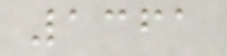1361
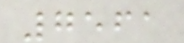7561
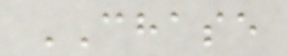CHASE
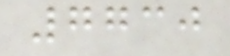7730
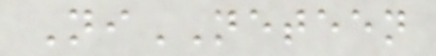NiNETEEN
